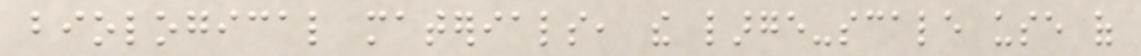biological materials, the large-scale use of
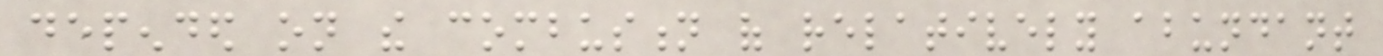depended on the combustion of relatively abundant
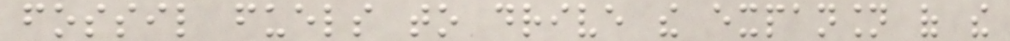fossil fuels to drive the expansion of the
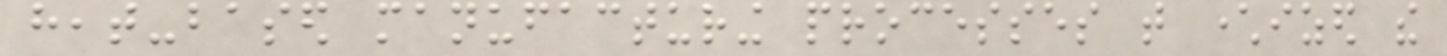heat-based manufacturing processes that characterized the
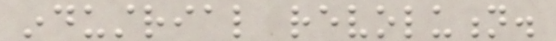industrial revolution.
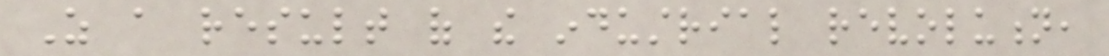As a result of the industrial revolution,
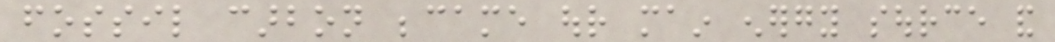fossil carbon became our main energy source and
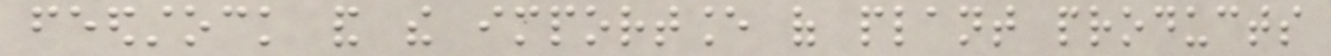feedstock and the importance of plant products
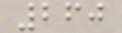260
